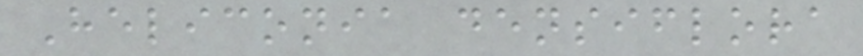Heliconia densiflora
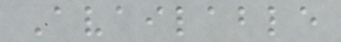Available
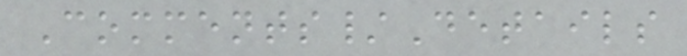Comments/Details
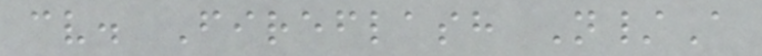cv. Fireflash N/A
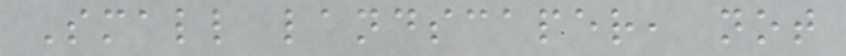Small landscaper, not
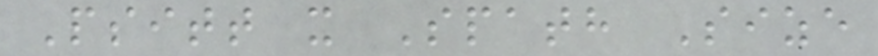Psitt x Spath Size
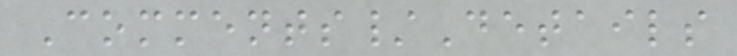Comments/Details
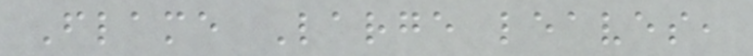Flame Large leaves,
